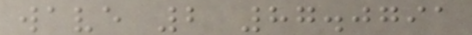wave 2 87.0791
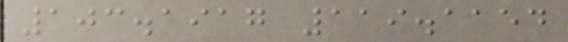103.1917 119.1154
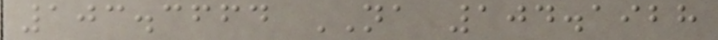103.3664 NA 104.1928
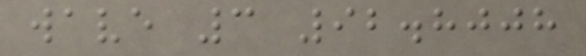wave 3 92.8008
